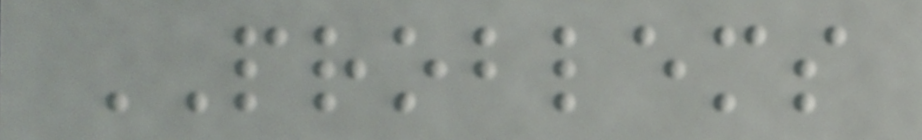PROBLEMS
